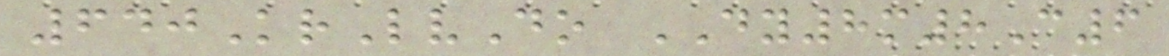640KrLvDo DY8m8C6
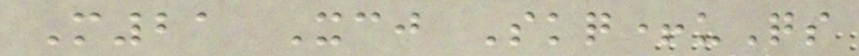M21 Xcj Skq+uQs
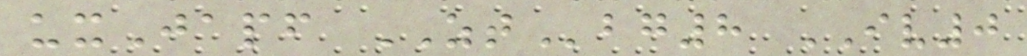uxJapf ZTbg8 IV0
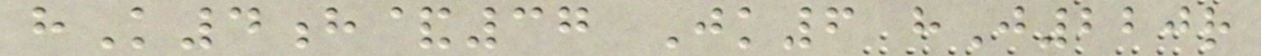hK4h&37 Jk6 hJ220r
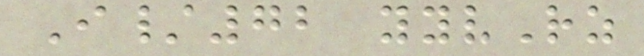I/72 yyvRz
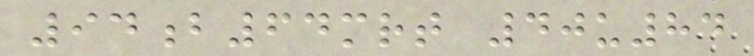94b64mrt 40u84
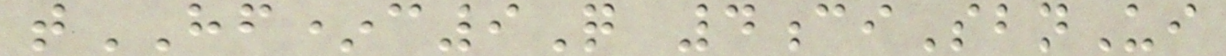tHF*c9Q 4ciSbnUi
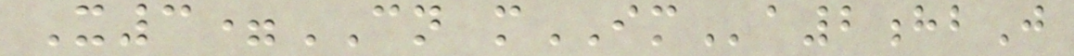X3=CN mIMa2hbJ
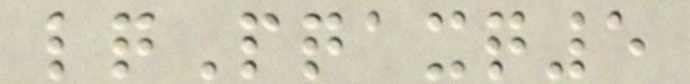lqPqaxq5
